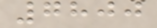7800
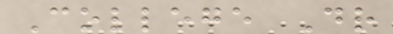College Dr
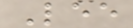Lee
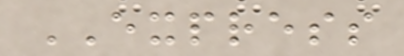EXPRESS
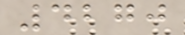4270
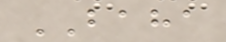BAHA
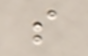s
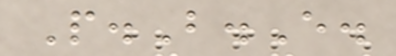P.B.E.
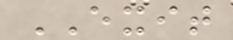EXIT
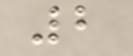2
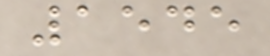1545
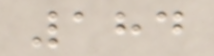184
